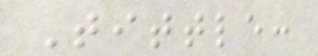Tittle:
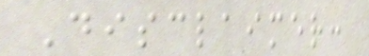Disclaimer:
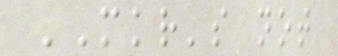MKR's not
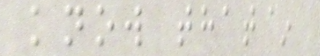know that~
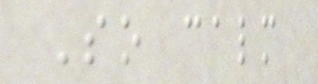So calm
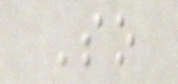So
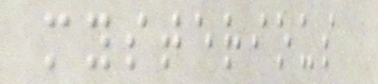mysterious
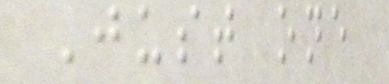Just one
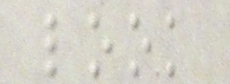look
